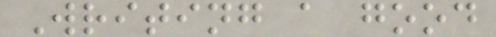Writing a good
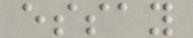essay
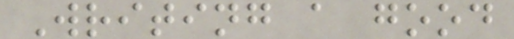Writing a good
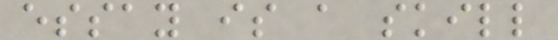essay is a skill
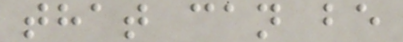that can be
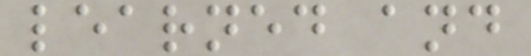learned and
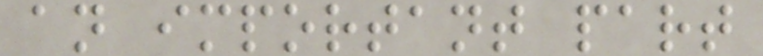an important part
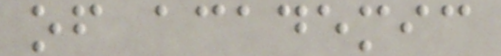of academic
